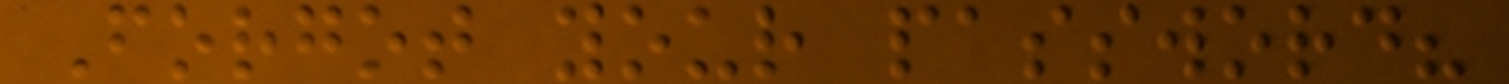Forgot your password?
